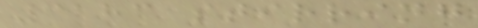3183 stirring
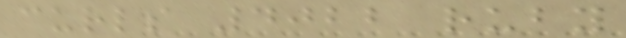curls 4022 ruby
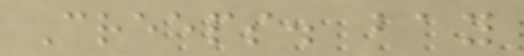Creeps. bay
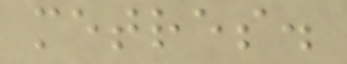metres.
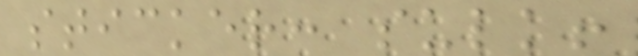sticker: sulk!
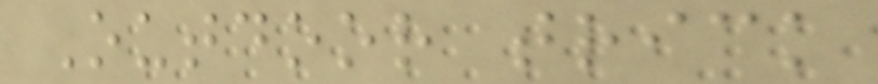Outdoor trick
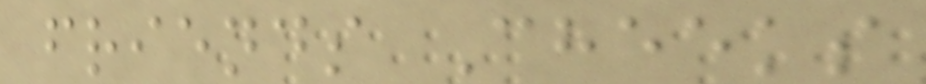friends Cheeks
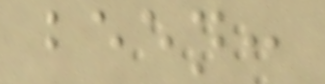been:
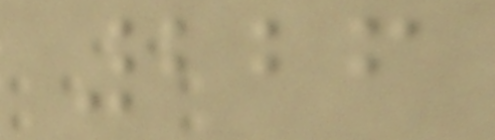226
